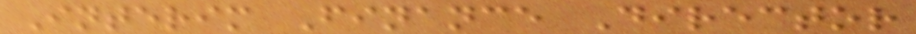Interim Finance Director
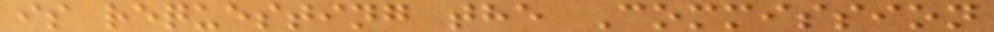is requesting the Commission
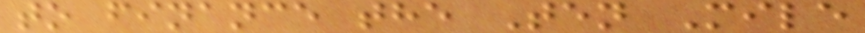to finance the Ten Mile
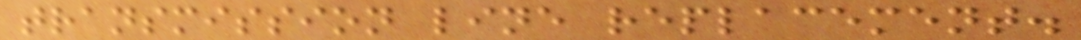transmission line replacement.
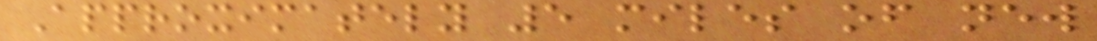Approximately 5 miles of new
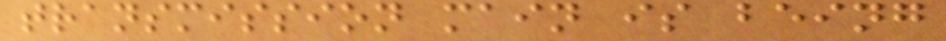transmission main is being
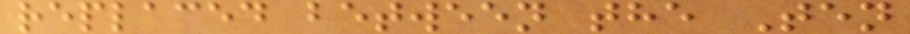replaced between the Ten
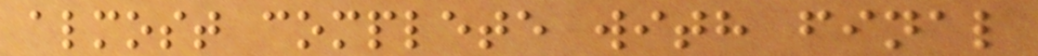almost complete with final
